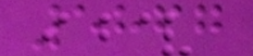5867
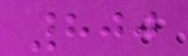800
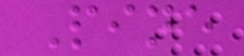Pine
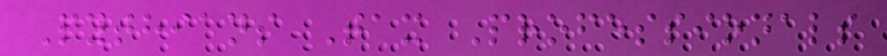Pythians Tax Professionals
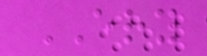ERY
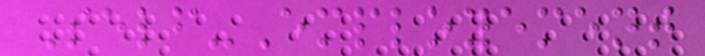Self-Employement
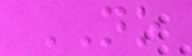NO
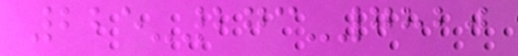225-273-7820
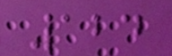124
